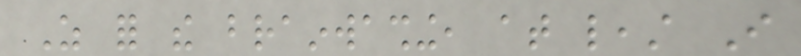As for the brainwashing, at least I
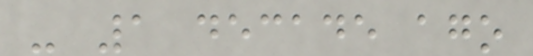- 1 decade ago
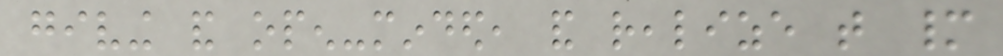giving and open-minded, and realize that many
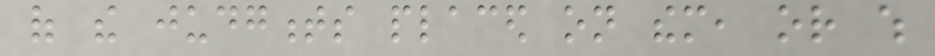of the judgments placed on them, or which
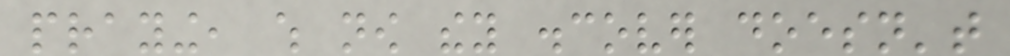praying, which now they discover doesn't
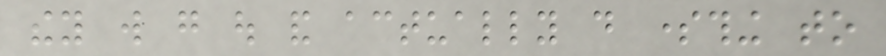they will go out and actually do something to
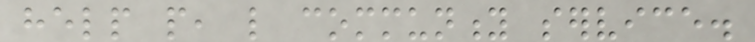help people, like community service.
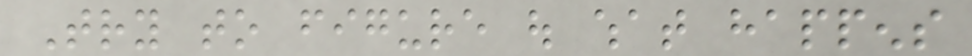Try to figure out what happens
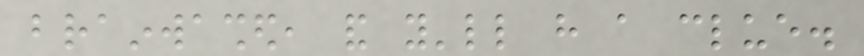brainwashed, and you'll have a clue.
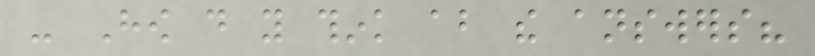- How do you think about the answers?
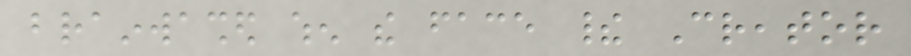brainwashed when the face their Creator
